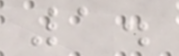1.
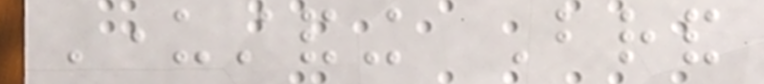Understanding Brand
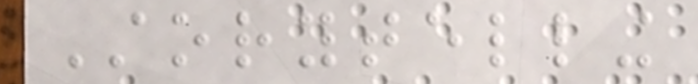Storytelling
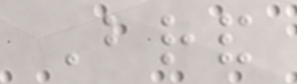Brand
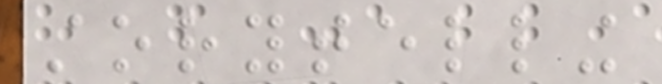storytelling
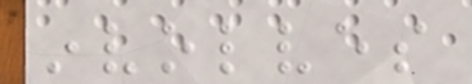involves
